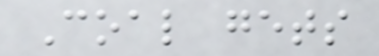Coal gets
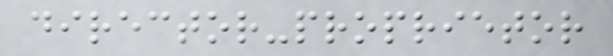director-proprietor
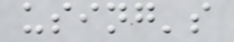using's
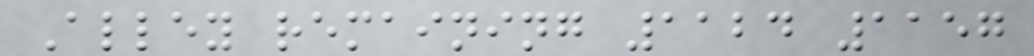Alley remaining 1124 1157
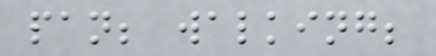pan; walking;
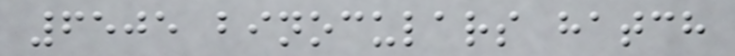6505 binoculars hatch
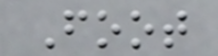Foot
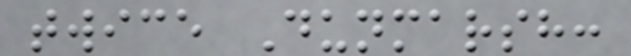twice Dunmarsh:
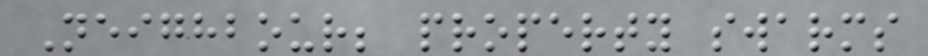Neighbour; property swarms
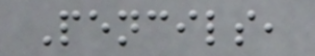Pencils,
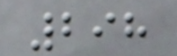298
